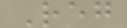Reg
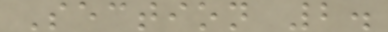Section 2.
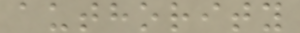authority
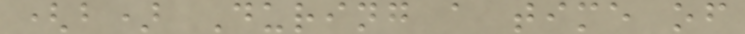(b) During a time of
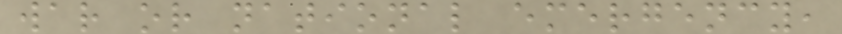war or national emergency,
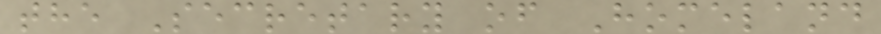the Secretary of Homeland
